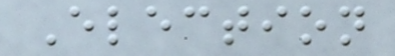Election
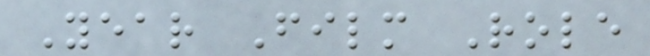Year Film Role
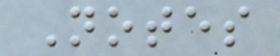Notes
